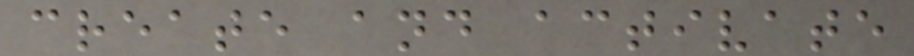create and activate
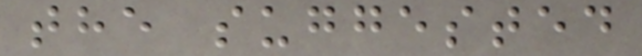the suggested
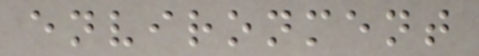environment
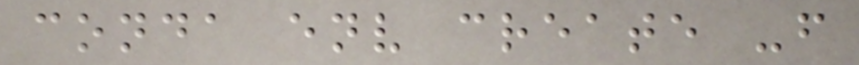conda env create -f
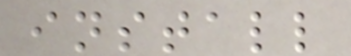install
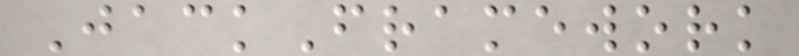JackFramework
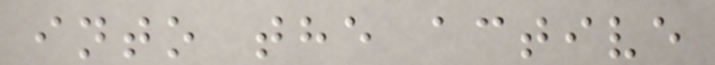into the active
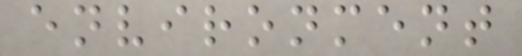environment
